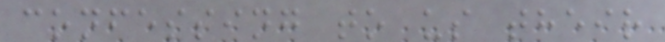confessing to us their
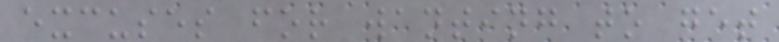excuses for wanting to get
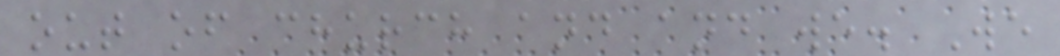out of church and and we. We
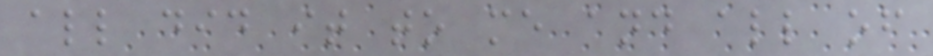all did it to me and all of
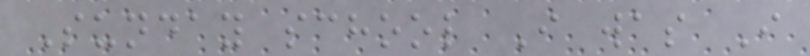Sunday school I was I
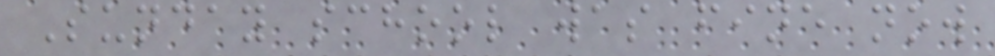Sunday school was fine now
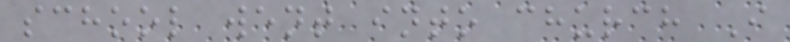school went into church I
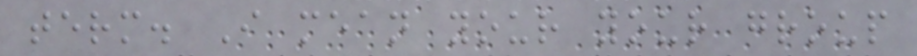term. I mean your your group
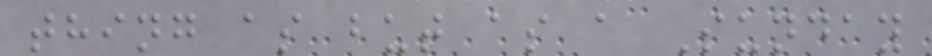thing as but as a Sunday
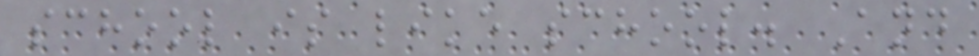school is like school. And
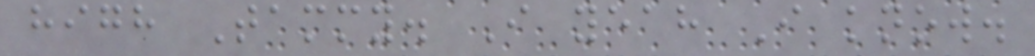high Tammy. I yeah I know.
